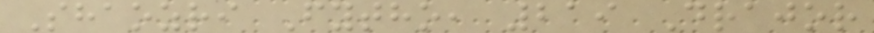Shaozri Fytho, 219 Drajor
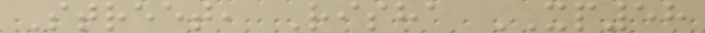Street, Risha XP58
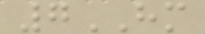7HM
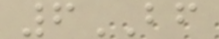6BF
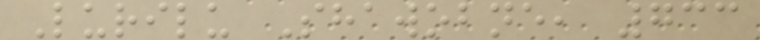Lurilu Shawobne, 733
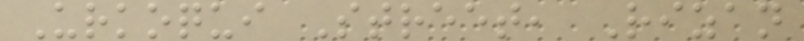Urkoqui Street, Rizan
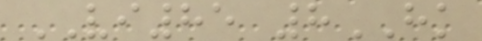VI85 8HK
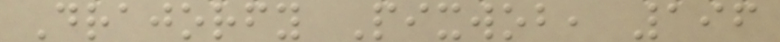Drajorfy Pixwob, 196
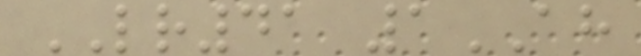LR41 1AH
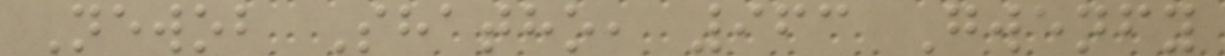Newob Shatho, 963 Gwenfy
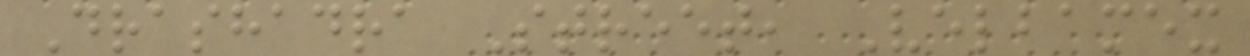Drashadra Street, Velbamex
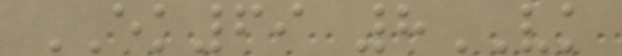EK69 8VK
